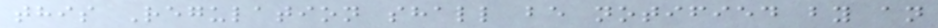this Regulation shall be notified by an
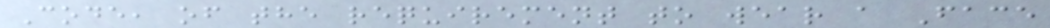Code, of the requirement to wear a Face
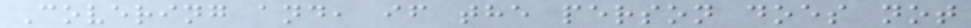Covering and, if the person does not
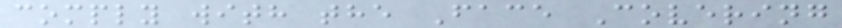comply with the Face Covering
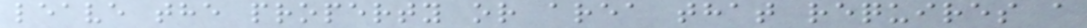leave the property or area that requires a
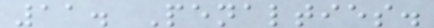11. Penalties.
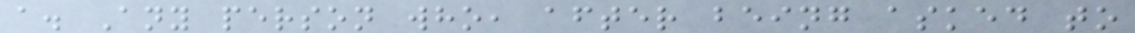a. Any person who, after being asked to
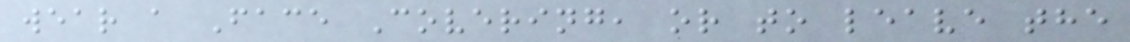wear a Face Covering, or to leave the
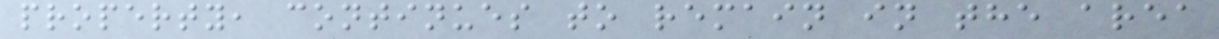property, continues to remain in the area
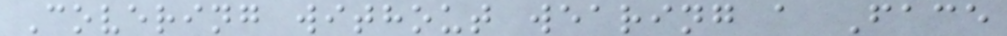Covering without wearing a Face
